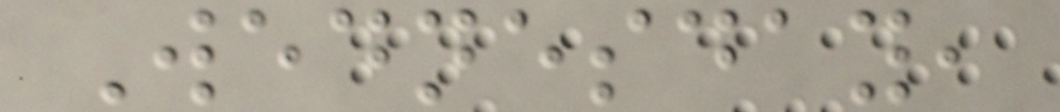Wednesday,
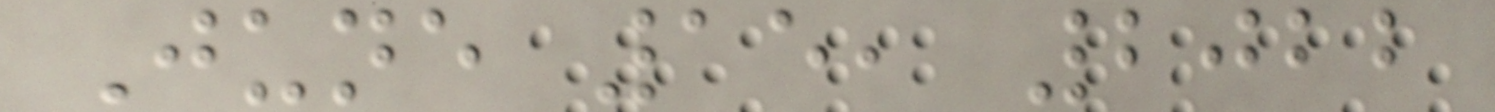June 15, 2022
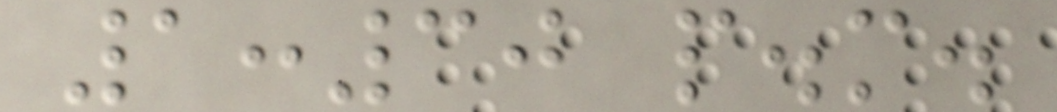1:30 p.m.
